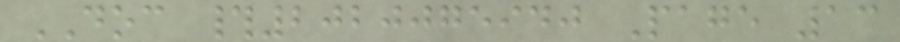DOC #2020075940 Page 13
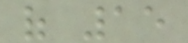of 15
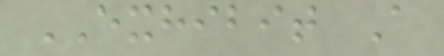EXHIBIT A
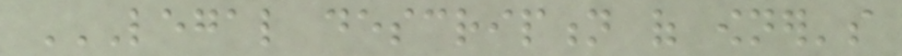LEGAL DESCRIPTION OF OWNER'S
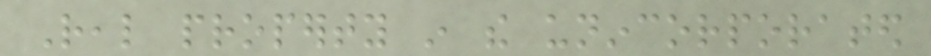Real property in the unincorporated
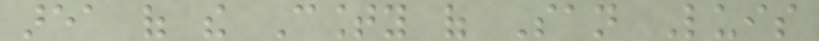area of the County of San Luis
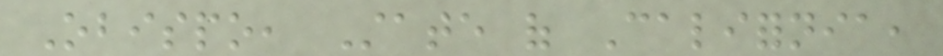Obispo, State of California,
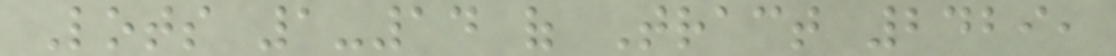Lots 1-14 of Tract 2429,
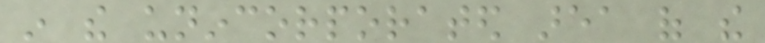in the unincorporated area of the
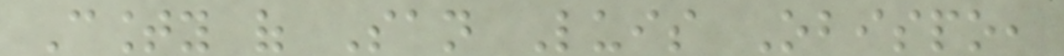County of San Luis Obispo,
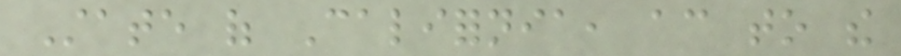State of California, according to the
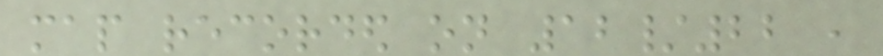map recorded on 12/22 ,
